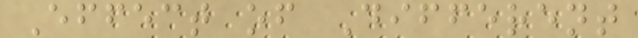Effect of Different
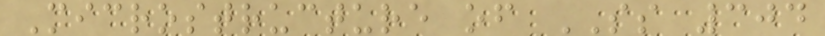Microstructure of SS 304
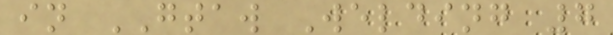in GTAW Welding 7
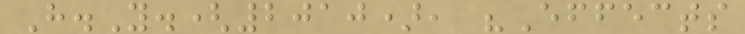H.Y.(2010), "Effects
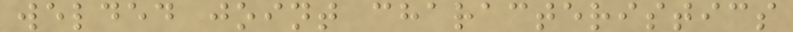welded joint characteristics
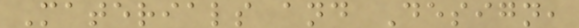Materials and Design,
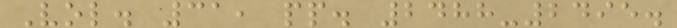Vol. 31, pp. 2488-2495.
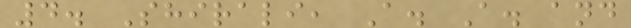4. Shirali, A. A. and
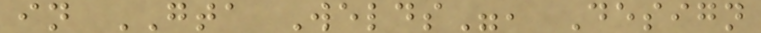in GTA Welds", Design
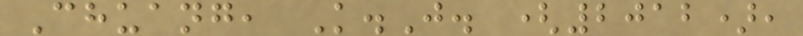Chuang, K.J. (2012),
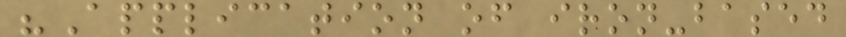"Application of iron-based
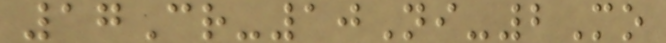17Cr-10Ni-2Mo
